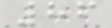86
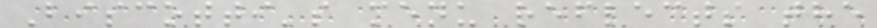Biscotti's menu reflects the
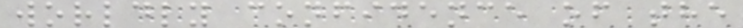worldly confidence of the
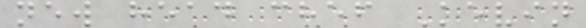new head chef Kevin
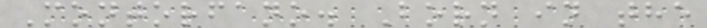Montorfano. Born in the
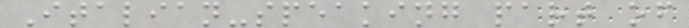Italian-speaking part of
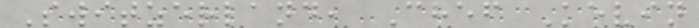Switzerland, Chef Kevin
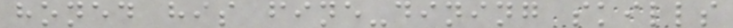honed his fine-dining skills
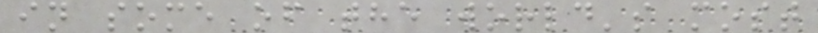in some of the world's most
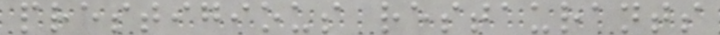prestigious restaurants
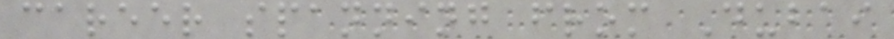career spanning from Dubai
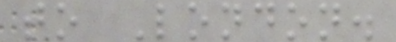to London.
